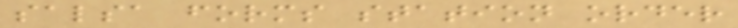salsa forms station order
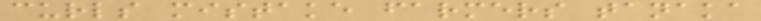curls mistake farmers tanaka
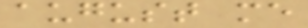august me
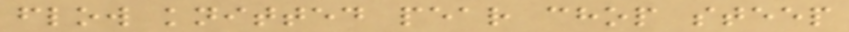flow knitted pear chop steep
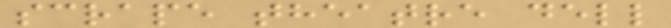scrape theatre dell
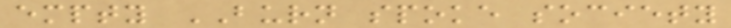empty BURN spoke society
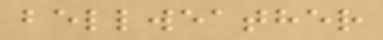bellweather
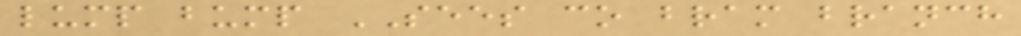lump bump SEES co bram branch
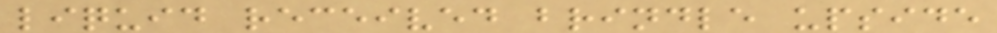liquid received brindle upside
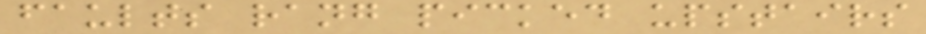faults rang picked upstairs
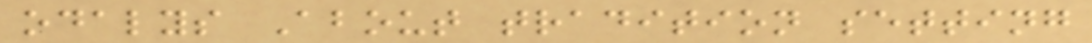odalys About tradition setting
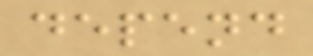depend
